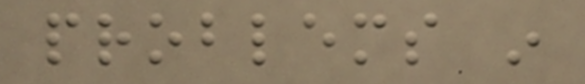problems in
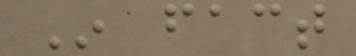In fact
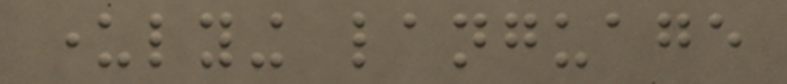underlying language
